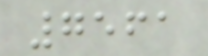7561
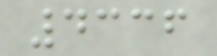4336
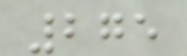275
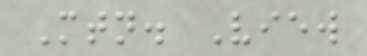Mtn. View
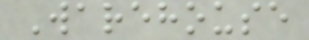Warehouse
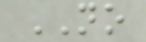NO
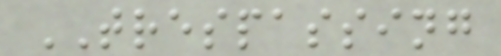TRESPASSING
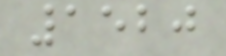1520
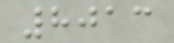8013
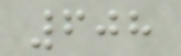608
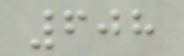608
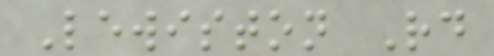Lewiston Rd
